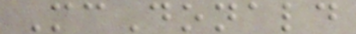McDonald
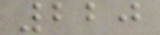220
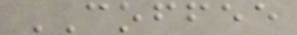COFFEE
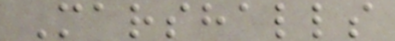Marshalls
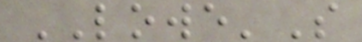LOWE'S
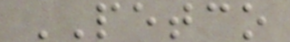PETCO
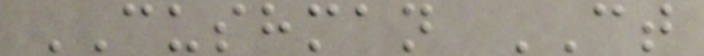CUSHMAN CT
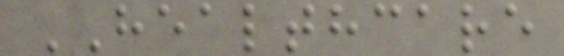HEALTHCARE
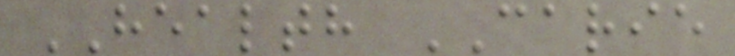HEALTH CARIE
